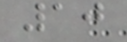10
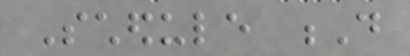Schedule D
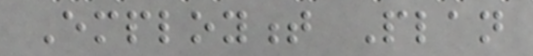Employment Plan
